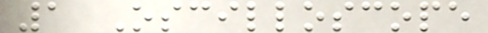1 Oscilloscope
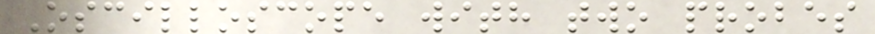Oscilloscope with two probes
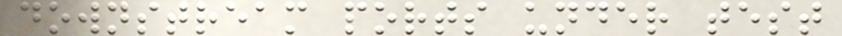downstream ports under test
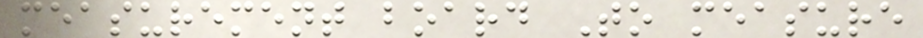measurement board To measure
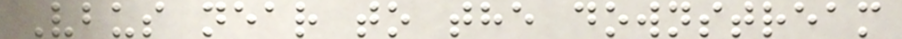Vbus near to the downstream
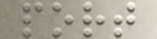port
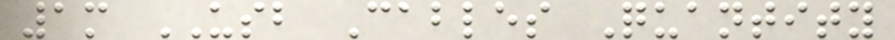1m USB Cables Quantity
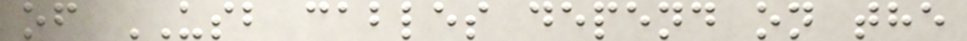of USB cables depend on the
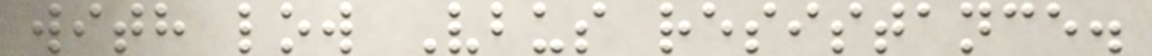with low Vbus resistance.
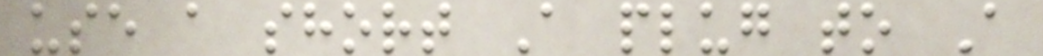use a short A plug to A
